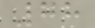78
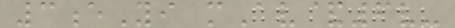3eYi mAv&6v-
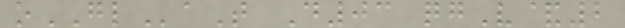oGLaT D03 qgV&2
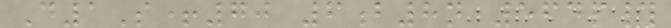D1S+70 6b8n 564p#
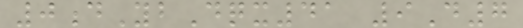0dYbDqx41 9D7
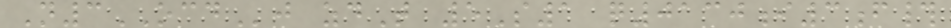N3OCDj zdT 5S1 q0130i3f#
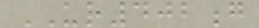UR402g
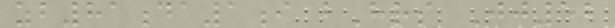zb81da1i bHrs Jj52
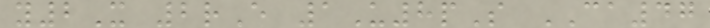y2X 2rE 1U8pS CA47
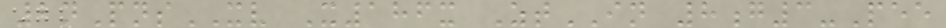2nPnsXV X186x ZtIN 8g3-Pee
